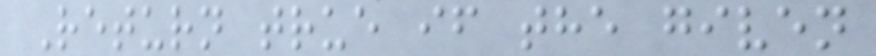Return true if the given
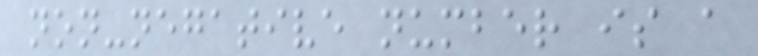non-negative number is a
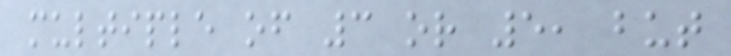multiple of 3 or 5, but
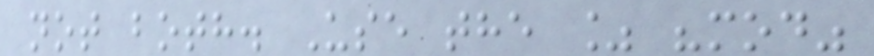not both. Use the % "mod"
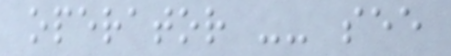operator -- see
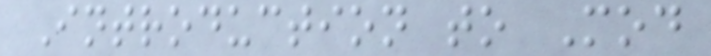Introduction to Mod
